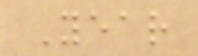Year
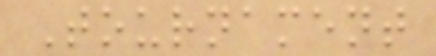Tournament
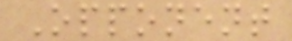Opponent
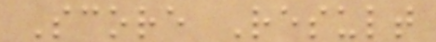Score Result
